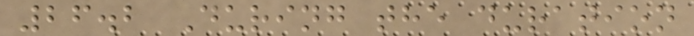26.2 During the duration
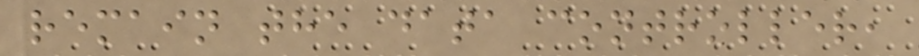remain the data controller,
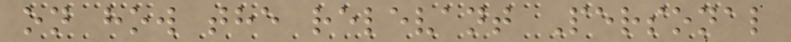on how the relevant Personal
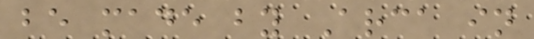be made by Arca in
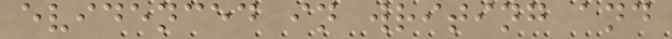evidenced in writing and
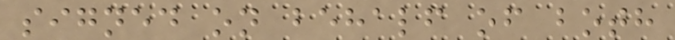signed on behalf of both
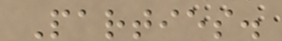Parties.
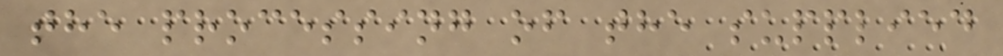the processing of the supplied
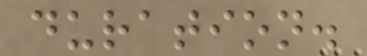duration.
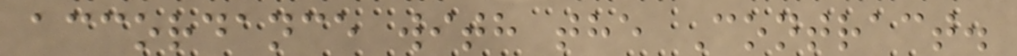accordance with the Contract.
